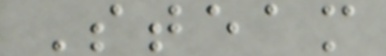Steam
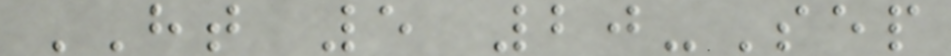HT 5 20-Sep
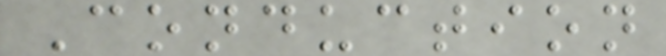Conduction
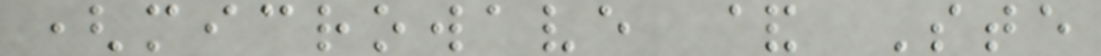(microwave & Ste
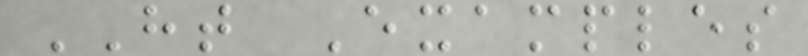HT Examples
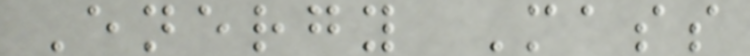Energy Mass
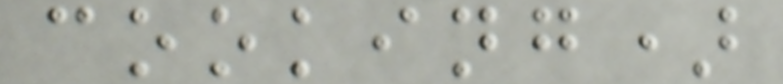cooking)
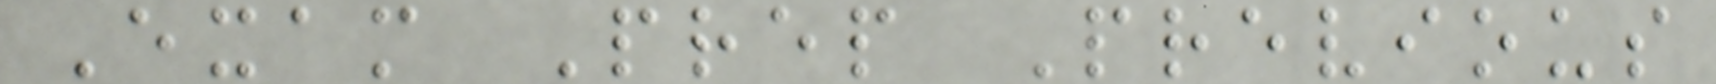Exam Prep Previous
